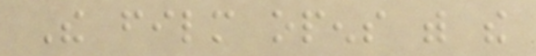The film opens with the
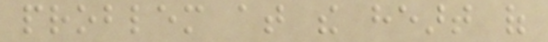problem at the heart of
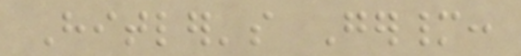Hitler's Germany:
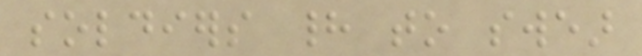soldiers had to swear
